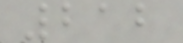212
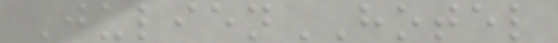JulienHOTEL
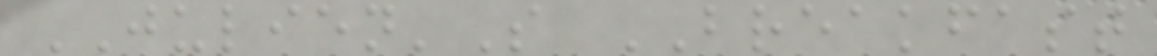JULIEN'S BREAKFAST
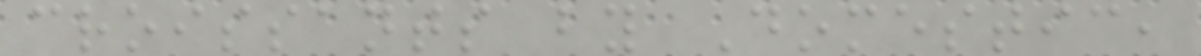croissants by Domestic,
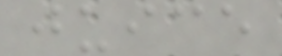juice
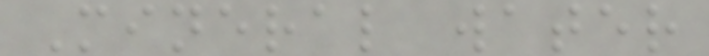Mineral water
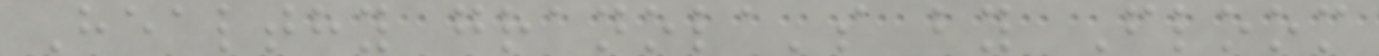Healthy granola's by Floom
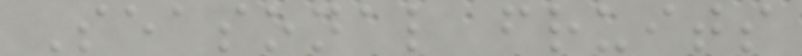Seasonal fruits
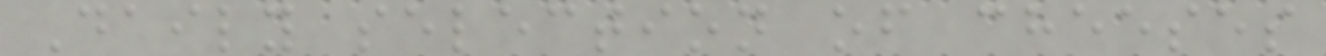Daily selection of cheeses
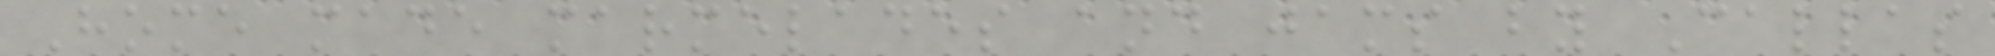Home made marmelades and jams by Callas
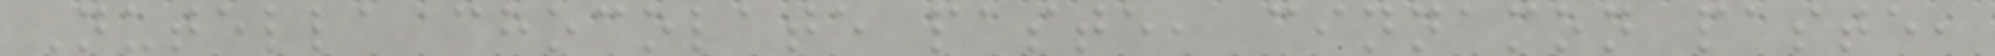Nutella chocolate paste, cinnamon paste,
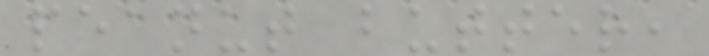peanut butter,
